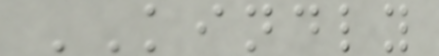KINDLY
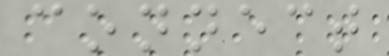connect
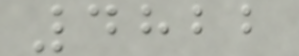4822
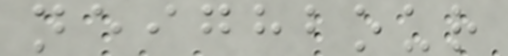neighbour
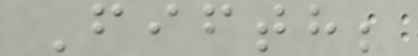Fifth;
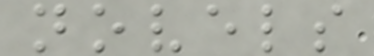novels
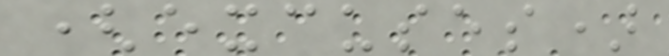(excuses)
